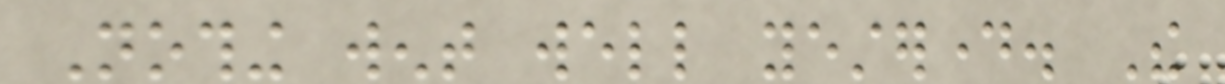Nothing went well yesterday. The
